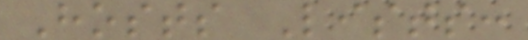Hosts Lists:
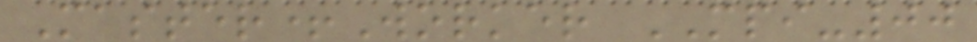Master+Worker MPI-00
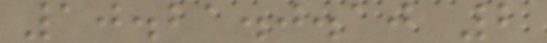10.21.0.10 2
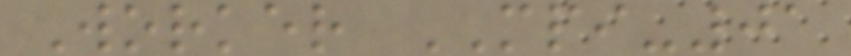Worker MPI-01
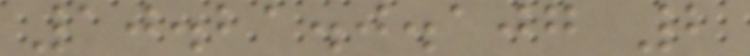10.21.0.107 2
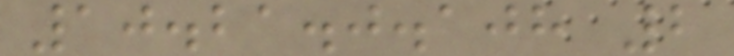10.21.0.108 2
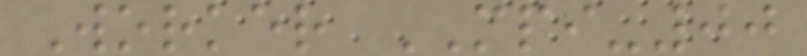Worker MPI-00
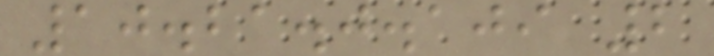10.21.0.109 2
